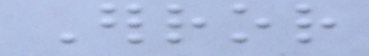Error
